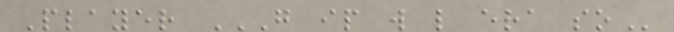Player G IP W L ERA SO
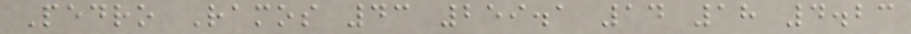Pedro Ramos 43 259.1 14 18 4.23
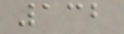132
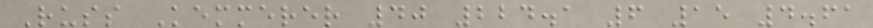Russ Kemmerer 40 224.1 6 15 4.61
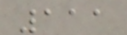111
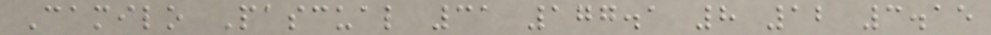Camilo Pascual 31 177.1 8 12 3.15
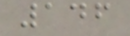146
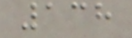138
